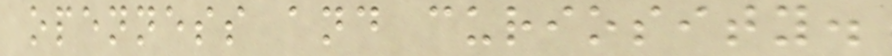openness and curiosity.
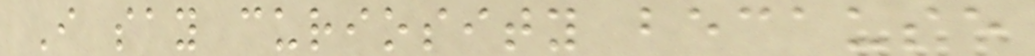I say curiosity because
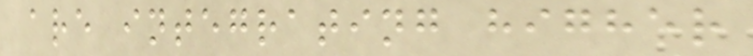are integrating higher
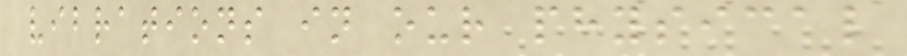vibrations in our physical
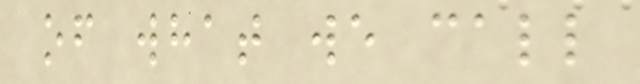of what we call
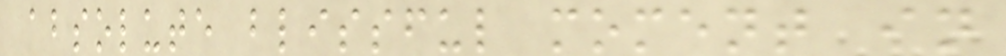absolute blissful moment in
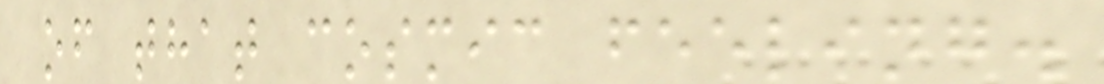of that cosmic feeling.
